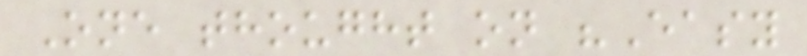One thought on "Easy
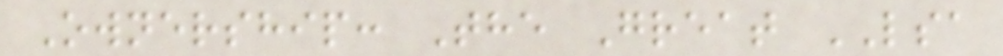Ownership: The Great LSA
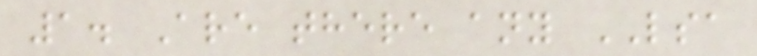1. Are there any LSA
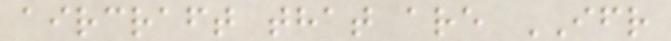aircraft that are IFR
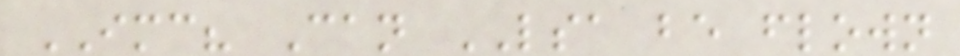IMC? Can LSA be flown
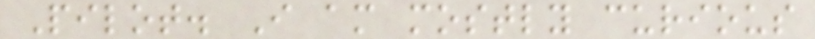Pilot. I am mostly curious
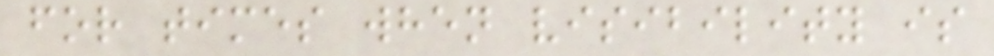for times when visibility is
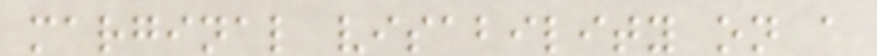marginal visability on a
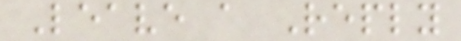Leave a Reply
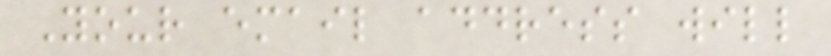Your email address will
